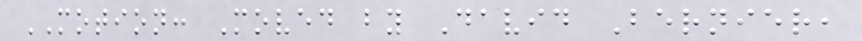MOTION: Moved by David Bernier,
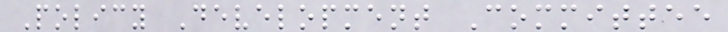Policy Development Committee
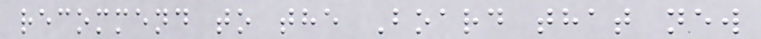recommend to the Board that new
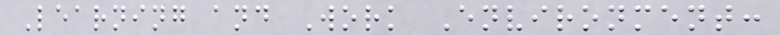Learning and Work Environment:
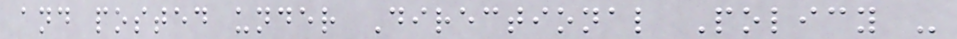and posted under Directional Policy -
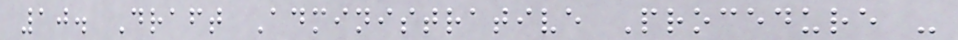10. Draft Administrative Procedure -
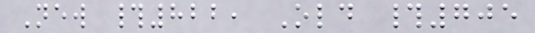New #822, Old #705
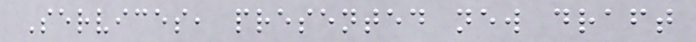Services, presented new draft
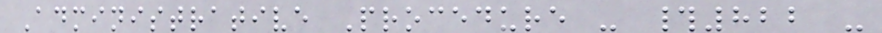Administrative Procedure - #822 -
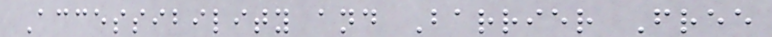Accessibility and Barrier Free
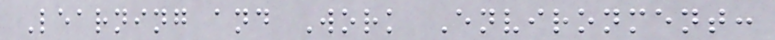Learning and Work Environment:
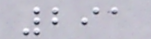291
